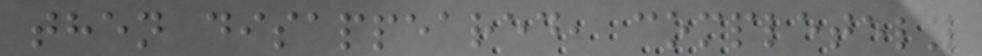then disappeared, completely
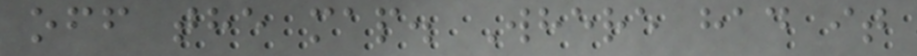off the map. Where had it
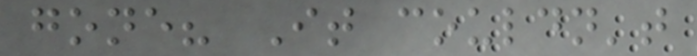gone? It couldn't
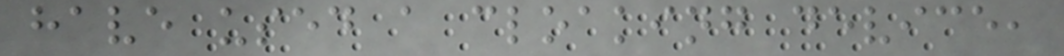have used a cloaking device,
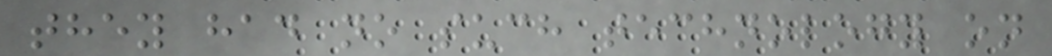they had no such technology on
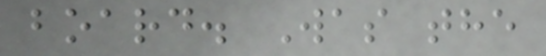board. Was the
